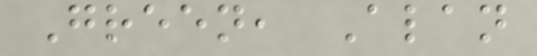Green, Alan
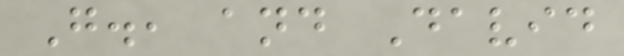G., and David
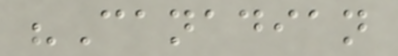"Canadian
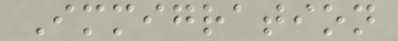Immigration
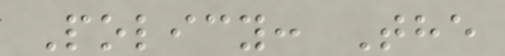Policy: The
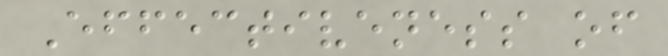Effectiveness of
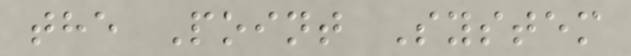the Point System
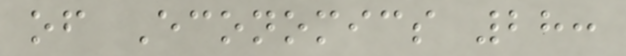of Economics 28:
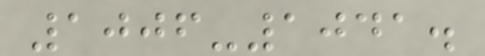1006-1041.
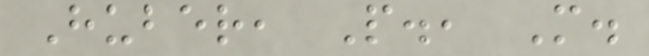Huber, P., M.
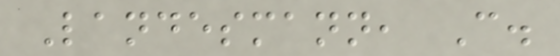Landesmann, C.
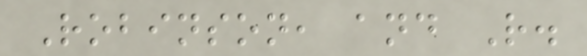Robinson, and R.
